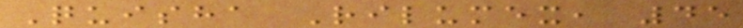Quisha Rilumex, 45
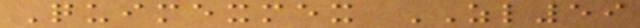Quimexmex ZL59
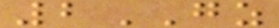2GZ
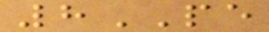8PE
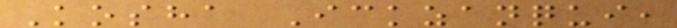Kosha Ickzanqui,
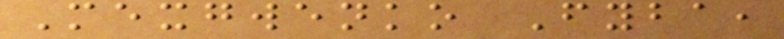Mexgwenko Fyba,
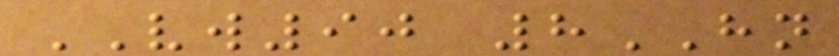VW90 8HN
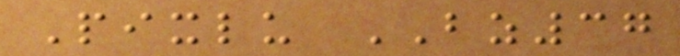Pixlu BZ37
